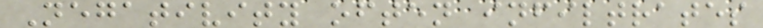Negativity often infiltrates
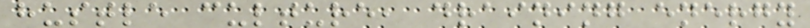hustle culture, draining energy
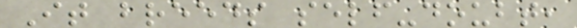It breeds self-doubt,
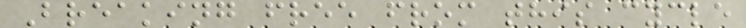Breaking free from this cycle
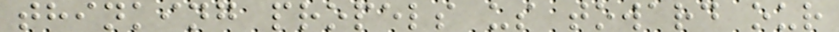thinking propels us toward our
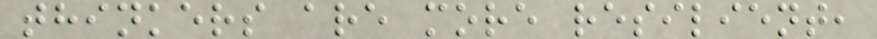thinkers are more resilient,
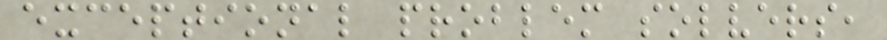exceptional problem solvers,
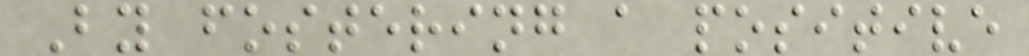By fostering a positive
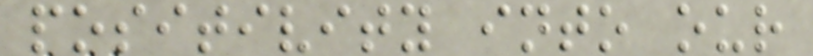positivity into our
